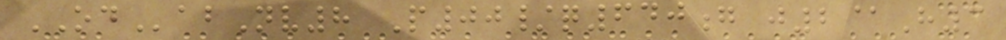ODabNv8 P00/q640g j2@H3
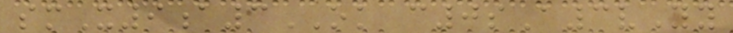smX9a3OK c0sA3vYy
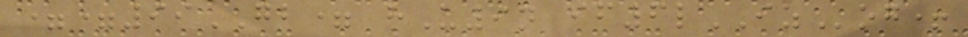==99GB= hU9n if6lIZog+
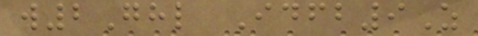w2Ghl Idfb9Z
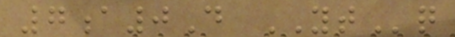7a0D YTq
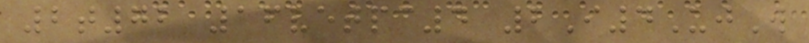2t72 16vetpc4 2I4UjW
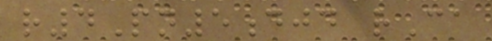r4Pn5djd rCa
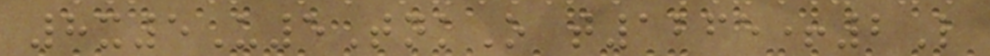8x5U5TnkO t1265+2L
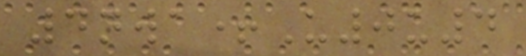4nwa+U0u4
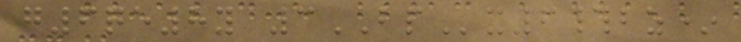g6qe8y 3BPx6#bz*
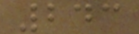243
